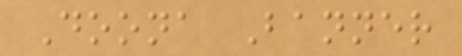Doona Banner
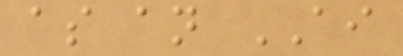as an AI
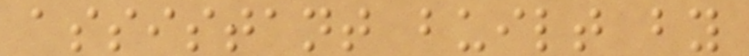assistant built by
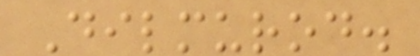Dilmurod.
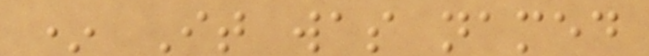* It was named
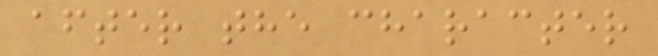after the character
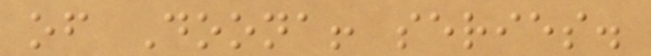of Doona! series.
